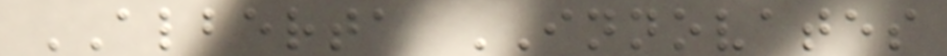ALBERTA INNOVATES
